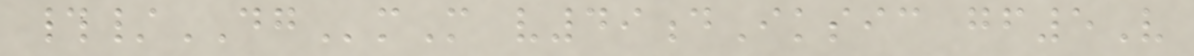#/DGmM v49dIksic gf5V
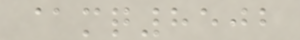@mq8502
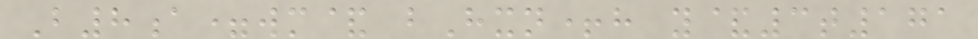B8a=wm& bHxn+h y&3t171
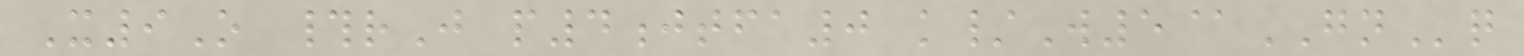X9O #rJ p4jtfa0 k/W5@GNq
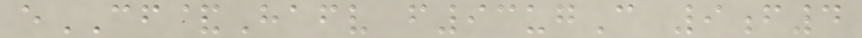eCF&Hafv f93ugC 9f4
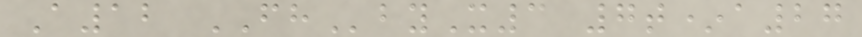A12 FHbyX3 7t*a27
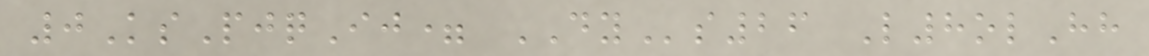0KsPjqIj= DYs26 L8olHh
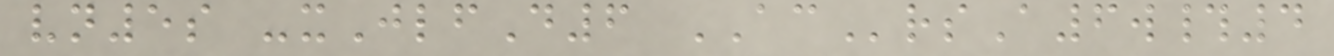vn5s -xJlfD6 ACrsA6w#4
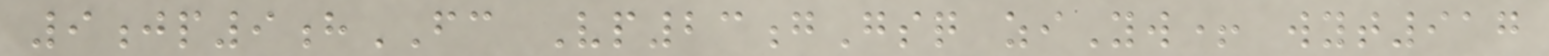9jp9hFC Vp23gGsq ziYw+ wyt917
